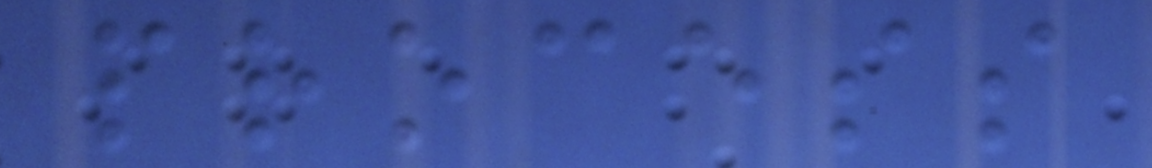process
